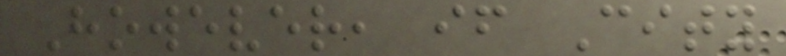However, if City
